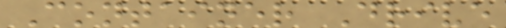Container Drive
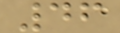46
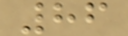86
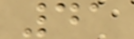41
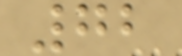72
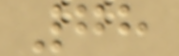78
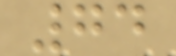74
